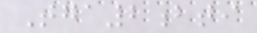Tga2bti
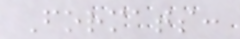Formats:
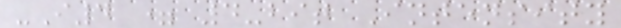-I4 = 4-bit Intensity
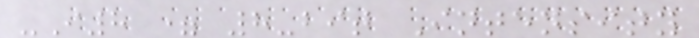-I8 = 8-bit Intensity
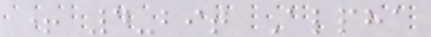+ 4-bit Alpha
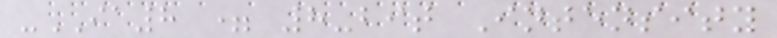-IA8 = 8-bit Intensity
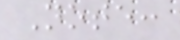Note:
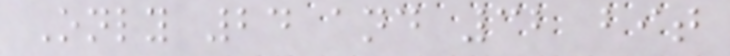Only 24 and 32 bit
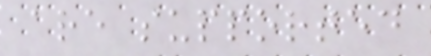are supported
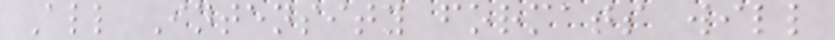All Intensity formats will
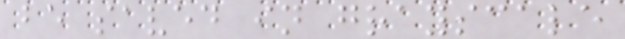be saved in grayscale
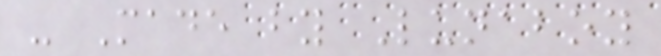- Made by Lunaboy
